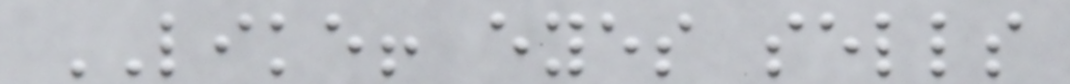LIKE! eyes sells
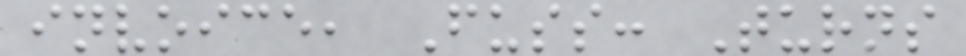invoice, Fuss: Turns
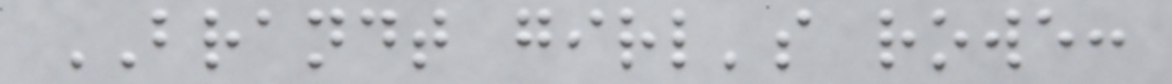BRANDT girl's rowe:
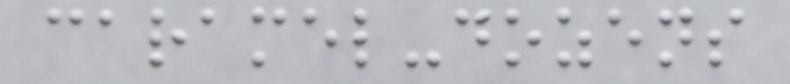caramel-dozens
